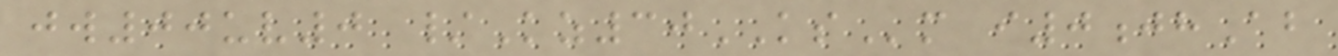jw00uv0 /Kz30KSm i0jhAb
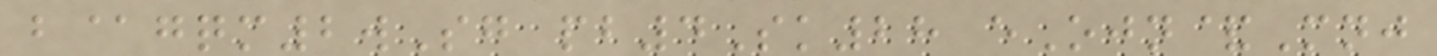b@gqm2wSg pb4Sk28 eOjn&Mnj
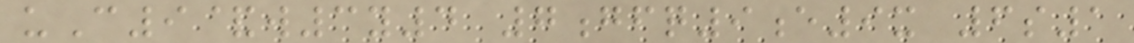uC9&w3y4 7gfq9e9x 6s1
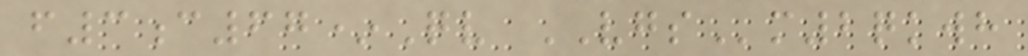f3c67*Qv VGSm2qkwh
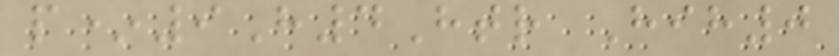p*9H4Htr Hih0
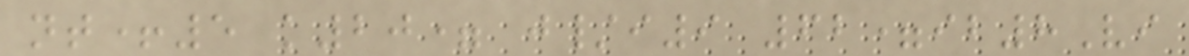nt+5 k20= j/i9 62=ib8Vi
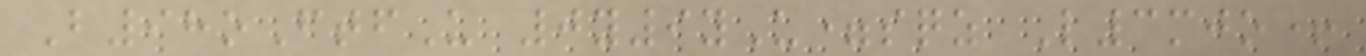B98oFtfU 0y9yU=sqz L3mjo+
